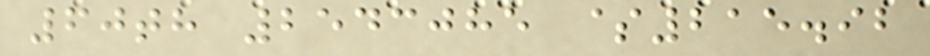60th 2543085 $215.92
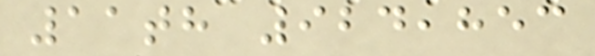11th 924,853
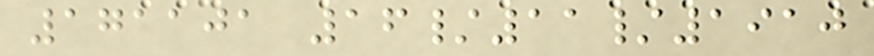171101 16/11/1910
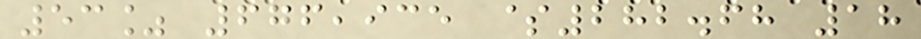53% 676,935 $282.68 18
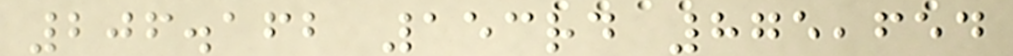206.162 153rd 875,654
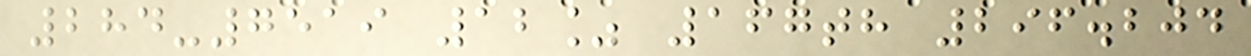284-7519 12% 167th 296.204
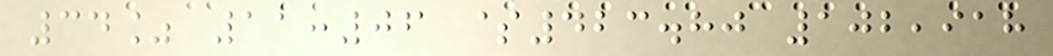34% 11:06 $423.80 102,918
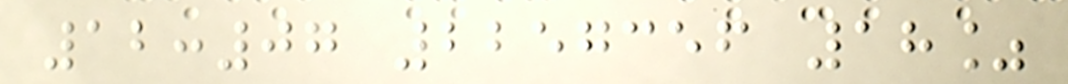12:07 2257356 18%
